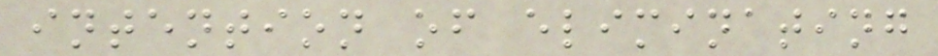intention of eliminating
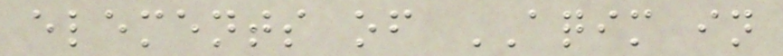elements of AQIM in
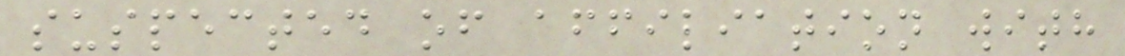suspected of affiliation with
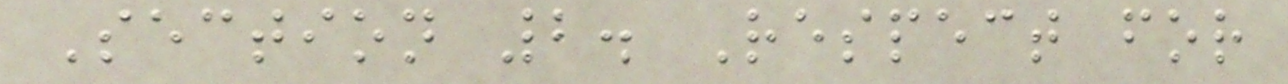Section 2. Respect for
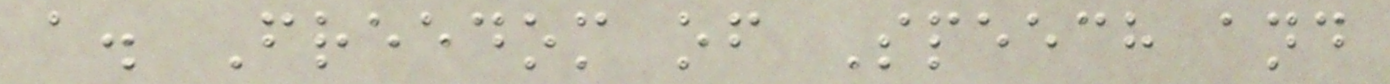a. Freedom of Speech and
